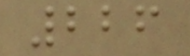226
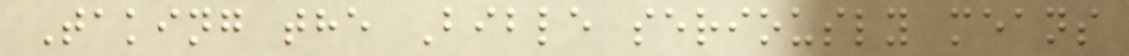Taking the Bible seriously means
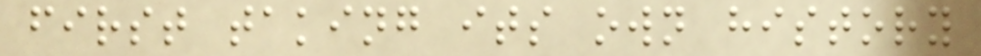first taking its own history
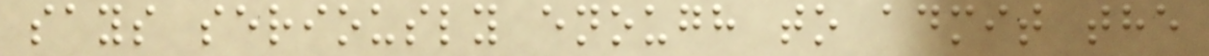says seriously enough to admit the
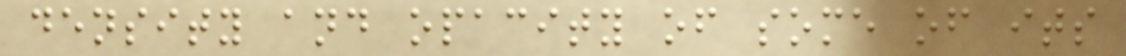density and opacity of some of its
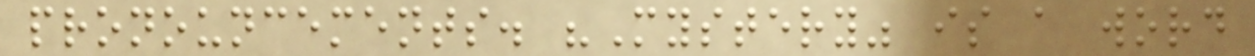pronouncements. "Mystery" is a word
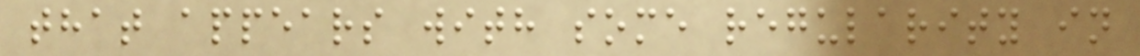that appears with some regularity in
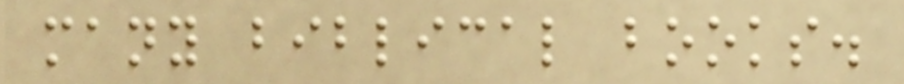many biblical books.
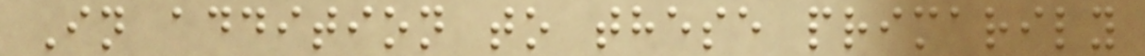In addition to these primarily
